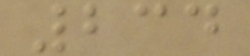234
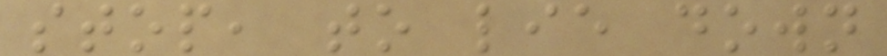stop, to lie down
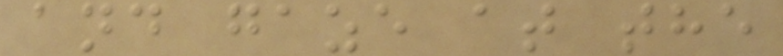and gaze at the
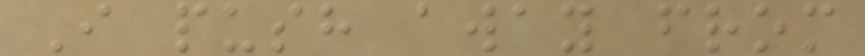I push away from
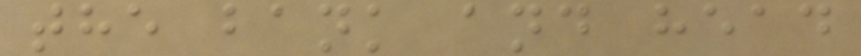the bank and head
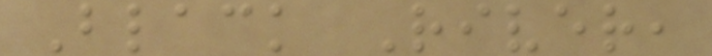Black River,
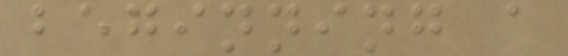beginning a
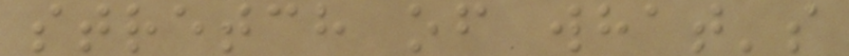stretch of what's
